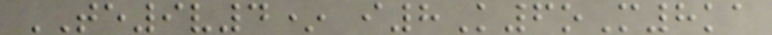TE9v4* i8K6oM8ka
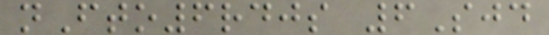nFto6rdjs 6Sjd
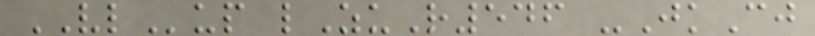VLup lZuR546 -JkCj
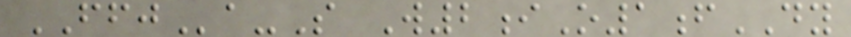FFJa-S W2iO1fDY
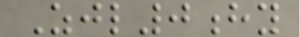Zjl0hy
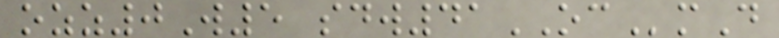ozz0W5 sdw41OCmD
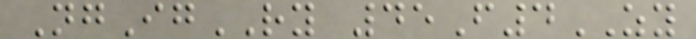NgIgRY 45F4ZY
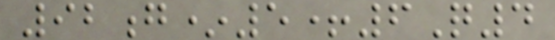92g*5+6Q4
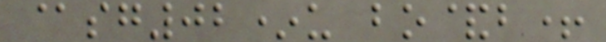@sg02*u bo&b+
